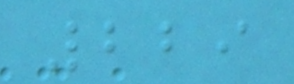229
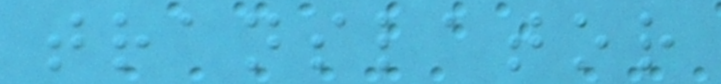translator
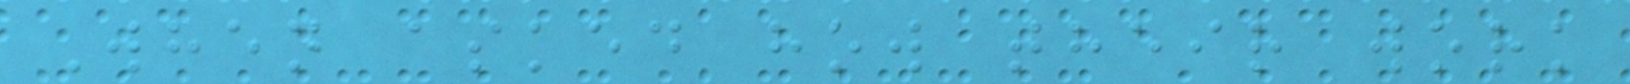When asked how their work
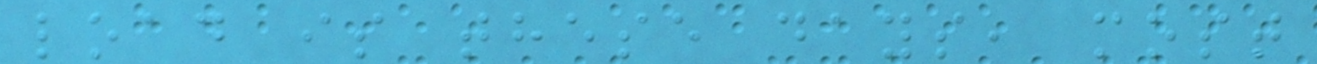load is these days, most
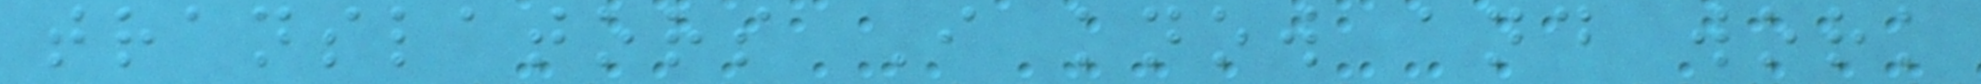translators I know and work
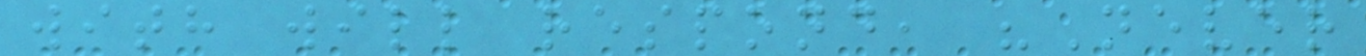with will respond, "Never
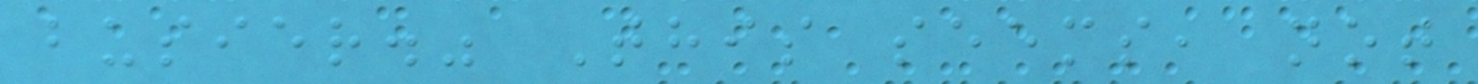busier." This seems, not
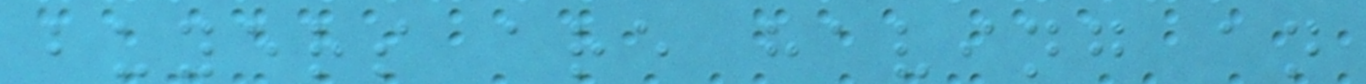buyers are having an
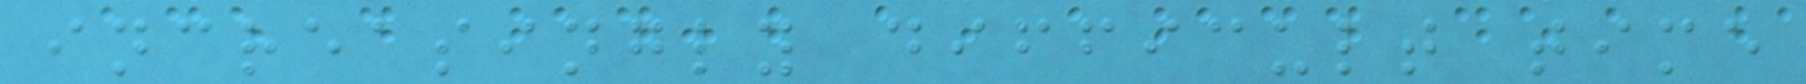increasingly difficult time
